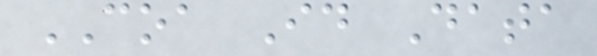COA Id Data
